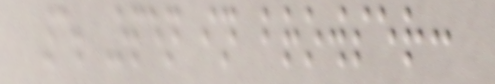3. Open in browser:
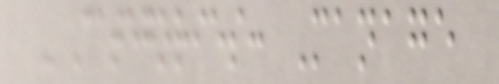- Categories: Manage
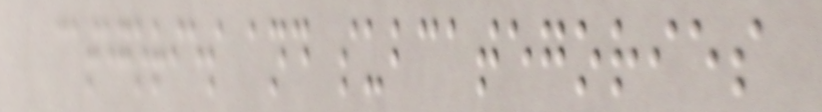categories and subcategories
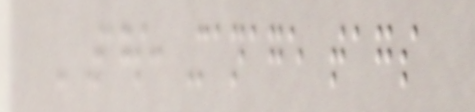- Tags: Manage tags
